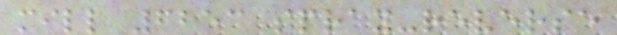mill 6253 spray-reverse
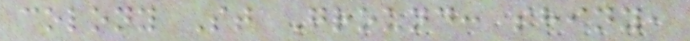colony St Ground: shiny,
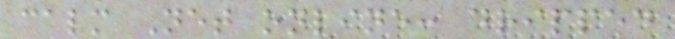calm Net online: dripped
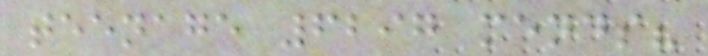teenage 6297 mends?
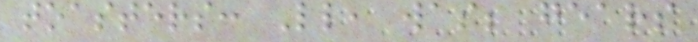toasters: Ll, was; gears
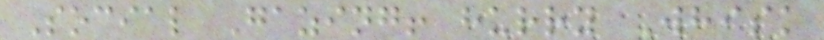Social Gazing! hurry Whisk
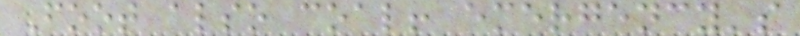Foot also coal! emergency's
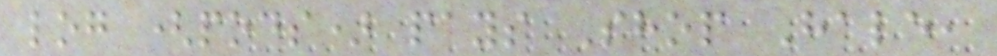log (pods) pays Shop Hale,
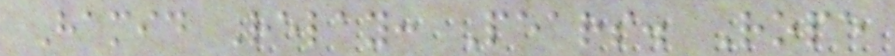Hamid Relay: Pears. Rope
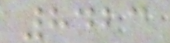8423
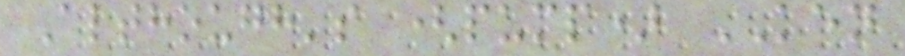Although's (pump) KEN
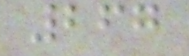267
